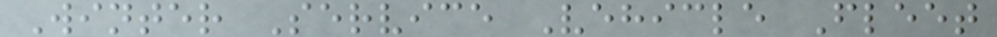Winter Service Vehicle Fleet
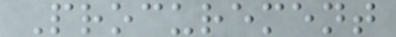Procurement
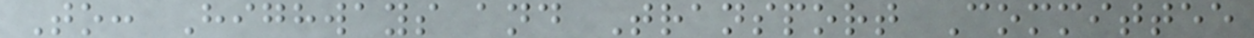To: Highways and Transport Committee
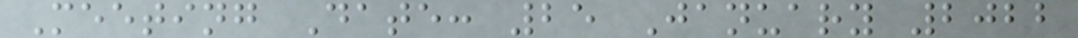Meeting Date: 25 January 2022
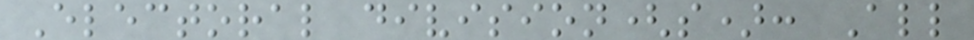Electoral division(s): All
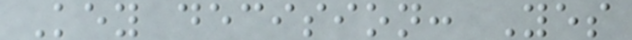Key decision: Yes
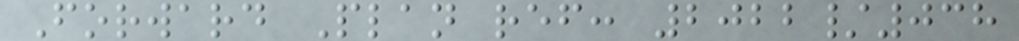Forward Plan ref: 2022/038
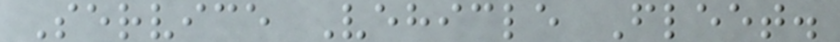Service Vehicle Fleet.
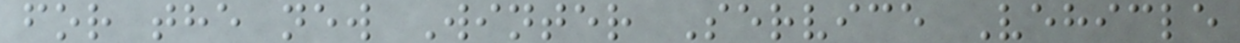for the new Winter Service Vehicle
